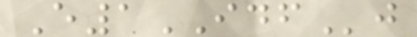E1IDFj
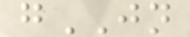gJN
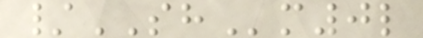/SHm0l
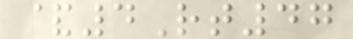&4Rt47
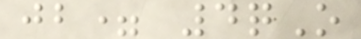jb= 4qO
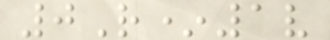0R*1v
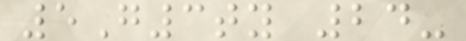5G3ty 24-
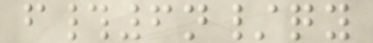f#6n/qy
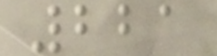221
